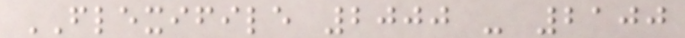FLEXIFILE 2000 - 2100
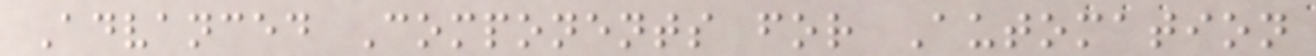Advanced Components for Automation
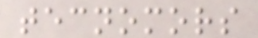tecnomors
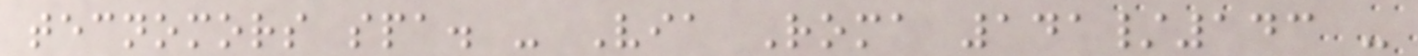tecnomors spa. - Via Roma 141/143 -
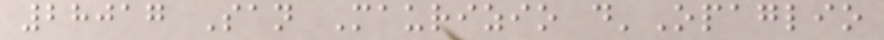28017 San Maurizio d'Opaglio
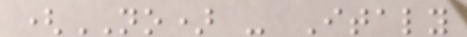(NO) - Italy
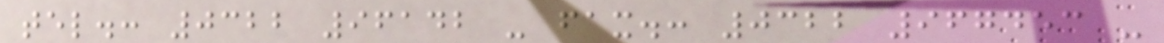tel.: 0322 96142 - fax.: 0322 967453 -
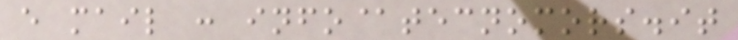e mail : info@tecnomors.it
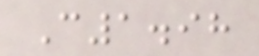C1.98
